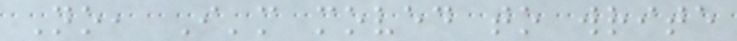No, I'm moved to write
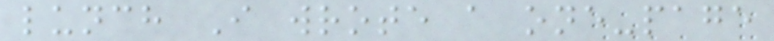lunch I wrote a one-page
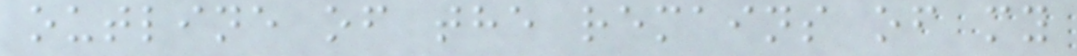outline of the remains of my
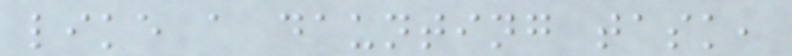like a daunting task,
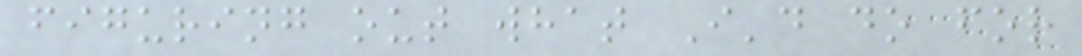figuring out what I'd do for
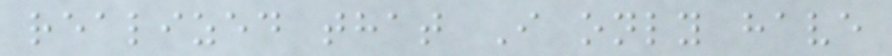realized that I only have
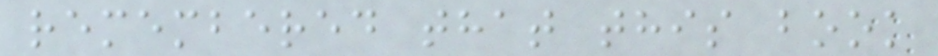remembered that this book
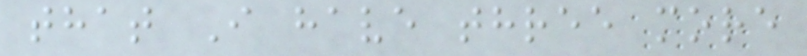that I have three more
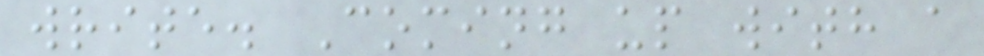write. Coming up with a
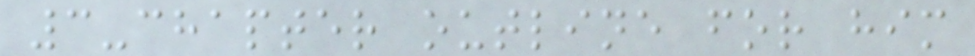3-chapter outline for him
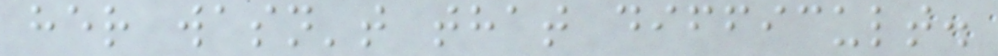her wasn't that difficult.
